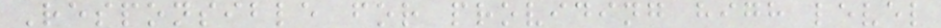Responsible for providing high level
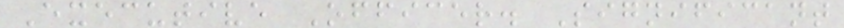Executive Officer. Significant
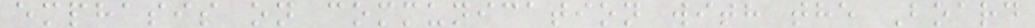emphasis on communication with the Board
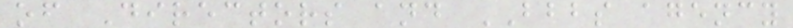of Directors and BBBS agency
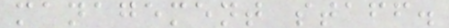management staff.
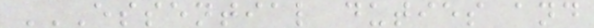ESSENTIAL DUTIES AND
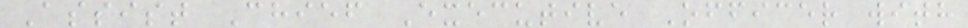Assist Chief Executive Officer with
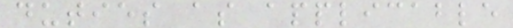duties as applicable
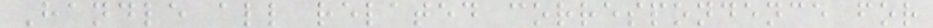Handle all related correspondence for
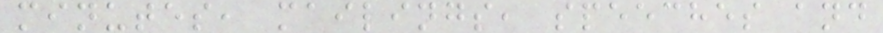minutes, mailings, speeches and
